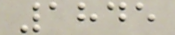1845
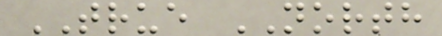TRUE NORTH
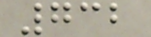732
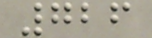726
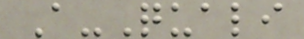A-Quali
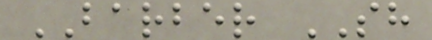BARBER SH
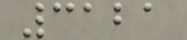3121
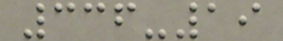336-19
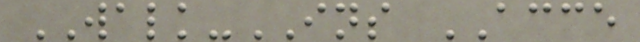WALK-INS ACCE
